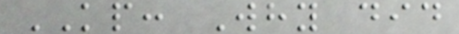KP: Why did
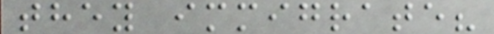they immigrate?
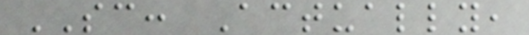SC: Actually,
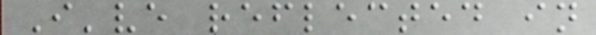I've reflected in
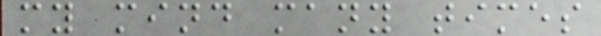my mind many times
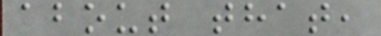about that,
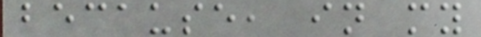because, in my
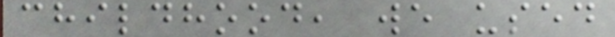childhood, we used
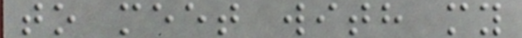to meet with my
